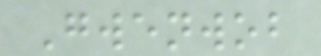Gwenwob
